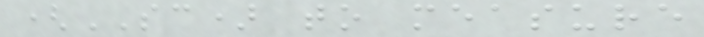(SC) to measure
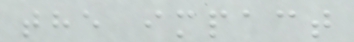the impact
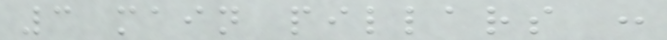3 main pillars :
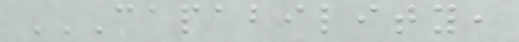CAPABILITY,
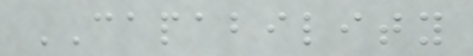CAPABILITY
